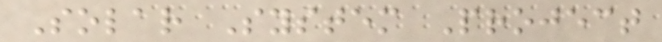Solar System Project
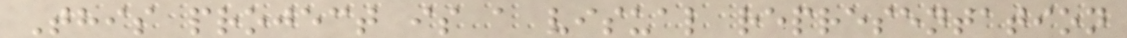This project is a visual representation
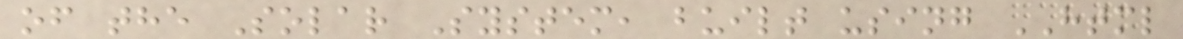of the Solar System, built using HTML
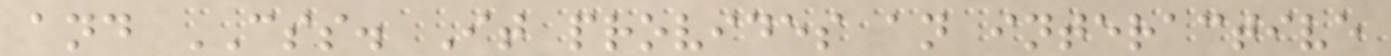and CSS. It provides an interactive
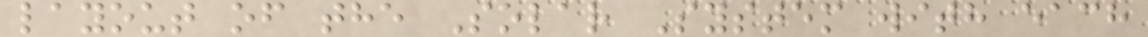layout of the Solar System with each
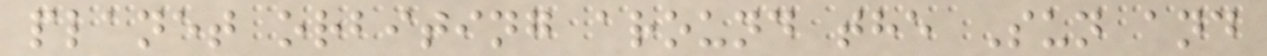planet orbiting around the Sun and
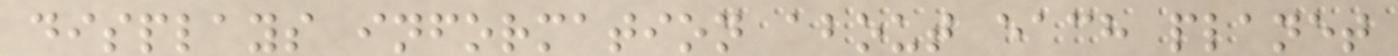displays information about each planet
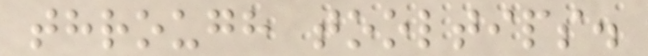through tooltips.
